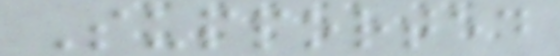Supported
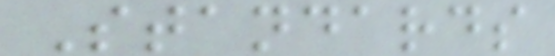Standards
